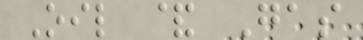Oil & Gas
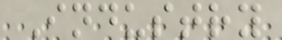Industry
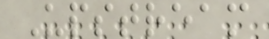Upstream
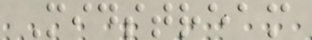Midstream
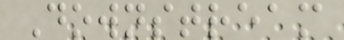Downstream
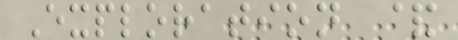Exploration &
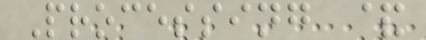Processing &
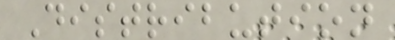Distribution
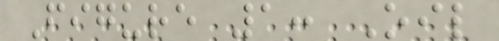Figure 1: Oil
